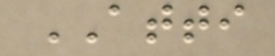ATTI
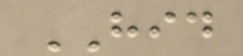HID
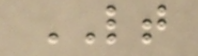LT
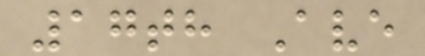17th Ave
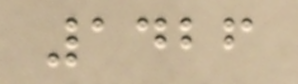1426
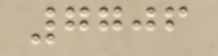7706
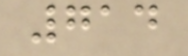714
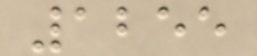1255
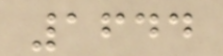1644
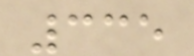335
